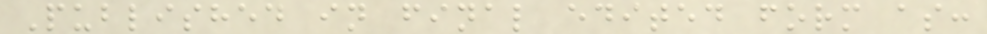Published in final edited form as:
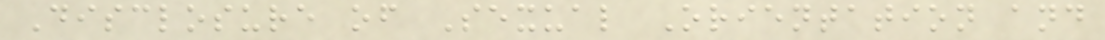Disclosure of Sexual Orientation and
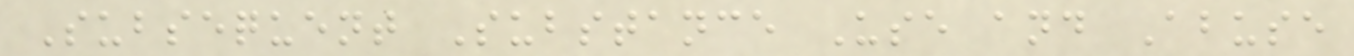Subsequent Substance Use and Abuse
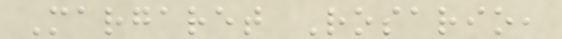Margaret Rosario,
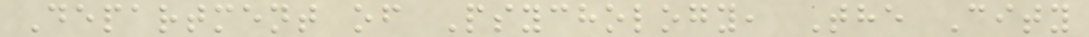Department of Psychology, The City
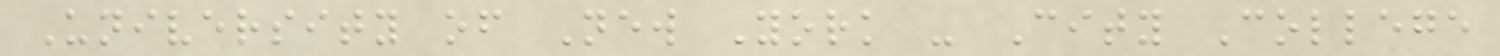University of New York - City College
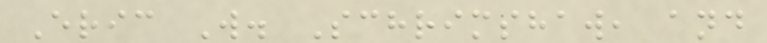Eric W. Schrimshaw, and
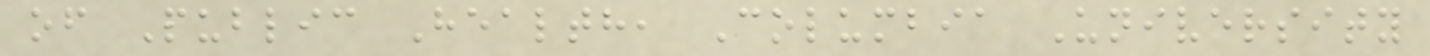of Public Health, Columbia University
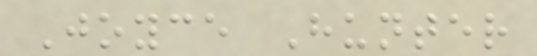Joyce Hunter
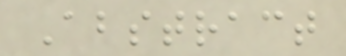Abstract
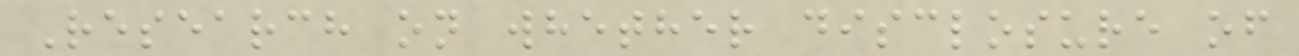Research on whether disclosure of
